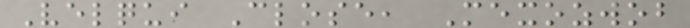Velqui Close, Mexozwob
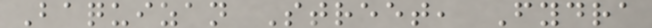Baquizan Street, Fydra
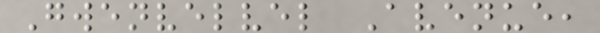Gwenvelvel Avenue,
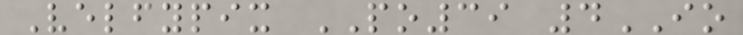Velfypix PO39 4IO
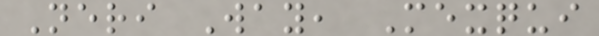Neri Way, Mexqui
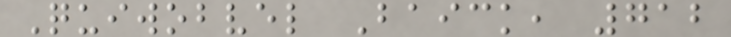Quiwobvel Baick, 712
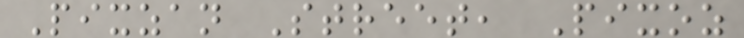Pixzan Street, Pixoz
